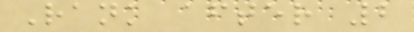Rank after 2
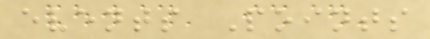events Points
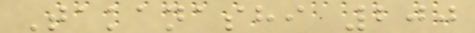Takanashi 200
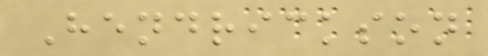Hendrickson
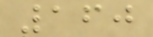160
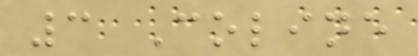3 Coline
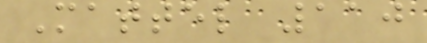Mattel 110
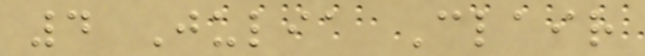4 Julia Clair
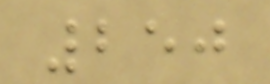250
